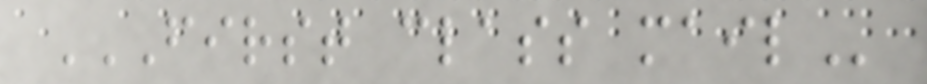FIRST CLASS MAIL
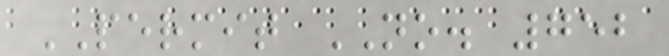PERMIT NO. 752
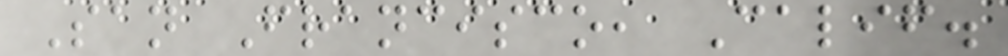San Francisco, Calif.
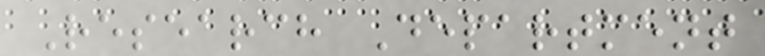Research Department
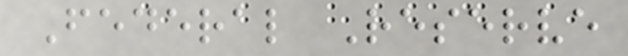Federal Reserve
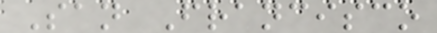San Francisco
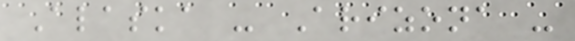Alaska - Arizona -
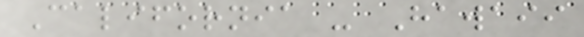California - Hawaii
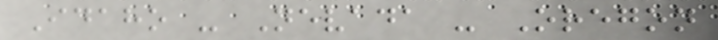Idaho - Nevada - Oregon
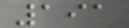191
